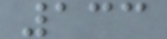133
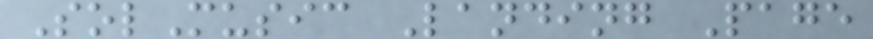SolMusic Landing Page
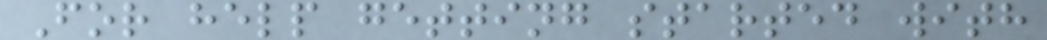For help getting started with
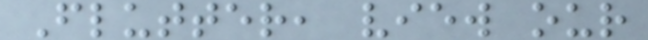Flutter, view our
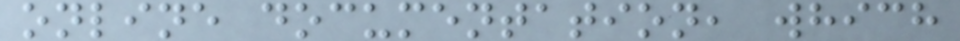online documentation, which
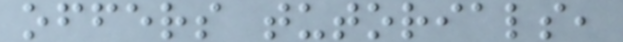offers tutorials,
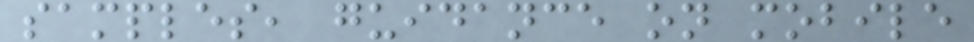samples, guidance on mobile
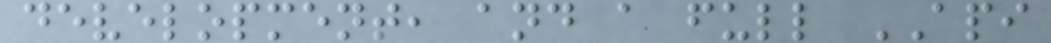development, and a full API
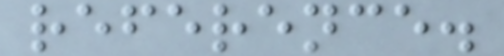reference.
